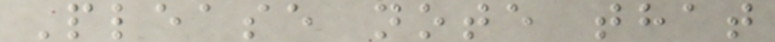Please note that
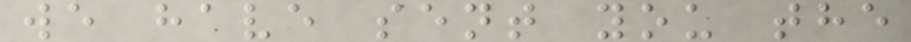we have sent you the
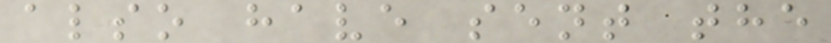also have sent the
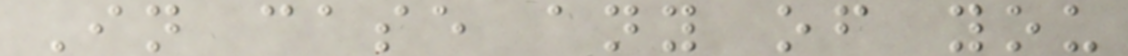In case any of you
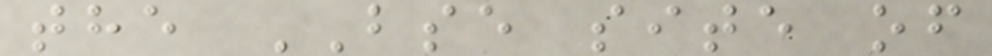the BSE site of
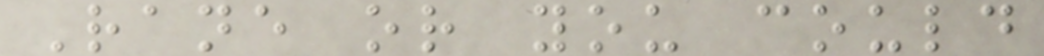Rane or you could
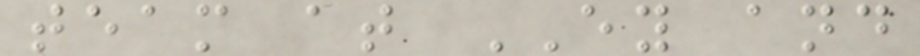team at EY and
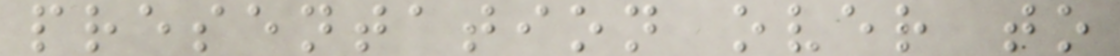presentation over to
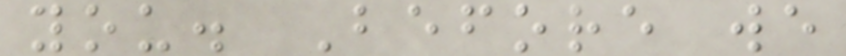you. Before we
